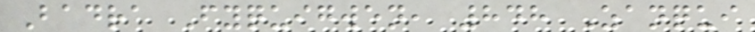Badra Fyquigwen, 848 Zanqui
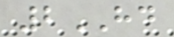2HD
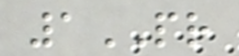1PR
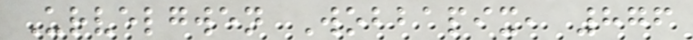Urvelgwen Wobbapix, 876
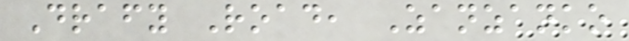Drafy Road, Zanzanko
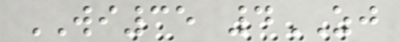WI35 4ZJ
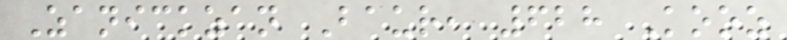Zanickzan Baur, 628 Kooz
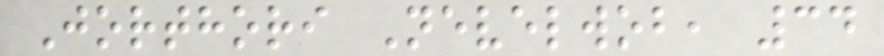Jorthori Nevelwob, 34
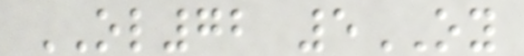OL72 5OY
